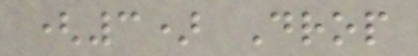(3) Drop
